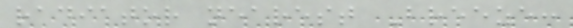radiator nearest Breeze:
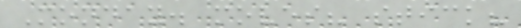Monday. moves? stick?
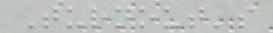Turnout's
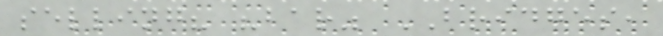selling? "bar" BRIDGES,
